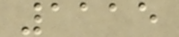1115
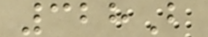328B
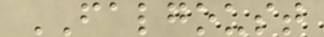FALGOUST
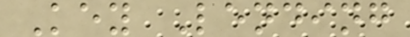Key Lending
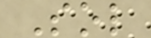Sol
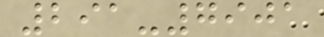291-7901
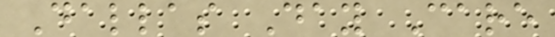Dallas Day Care
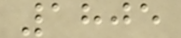1805
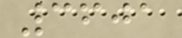3601
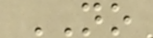NO
